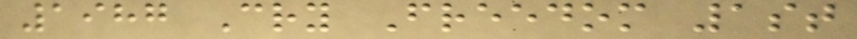1987 Cry Freedom 1st
